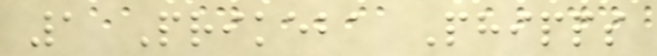1 Prikeba Phipps
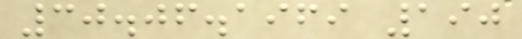30.06.1969 190
